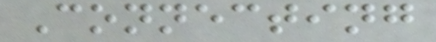Connecting
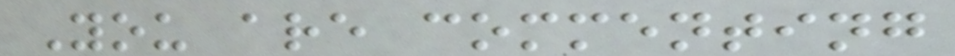You are commenting
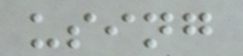using
